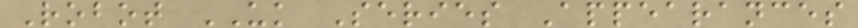Robot UK Series Appearances
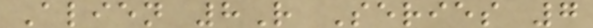Alien 8R Series 7
